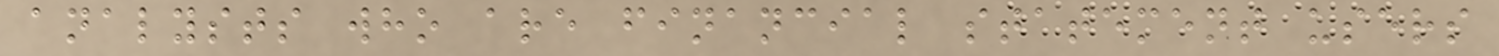analysts who are financial statement users
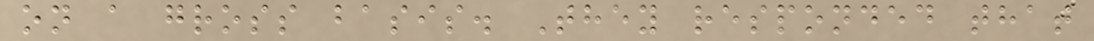on a gross basis. They responded that
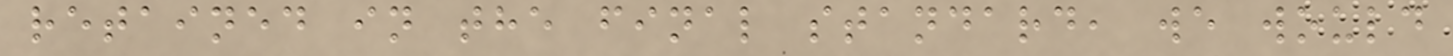retained in the final standard, we would
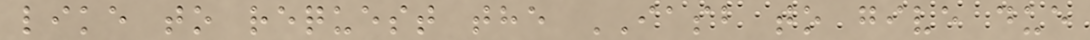like to request the IASB to give due
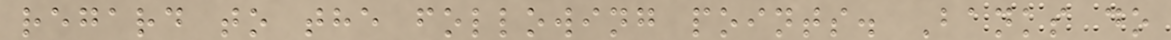regard to the following points. Banks do
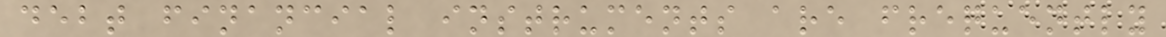debt financial instruments are frequently
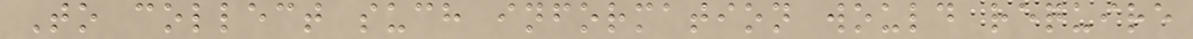To collect such information would require
